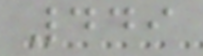449
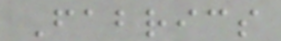Fabrics
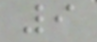9
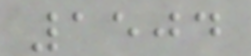1504
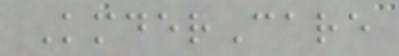KmderCare
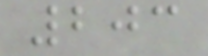203
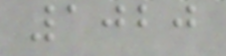1020
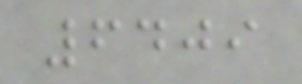6409
